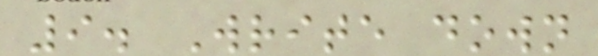9. Write down
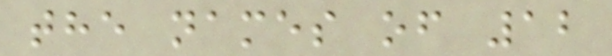the names of 12
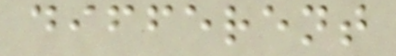different
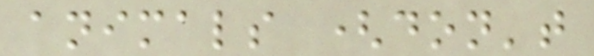animals (don't
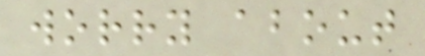worry about
